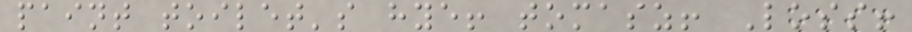paint toilet's hye! tomasz! Loss!
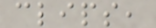clips,
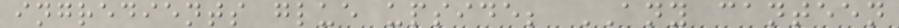ingredients glue upside; ANY canteen
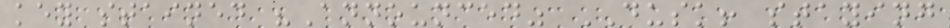key stained "Announced" DUSK! staying
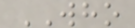WHO
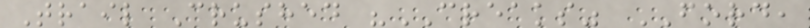Trail Crushed "CREAKS" FORD,
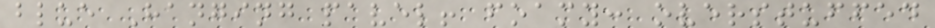blue Hanging pavel! foamy: overstuffed
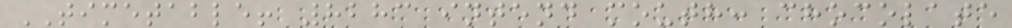TIMETABLE! 8283 intend mouth: chocolate
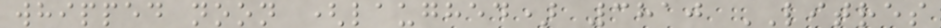whipped noon (laughed) 3810 LITRES
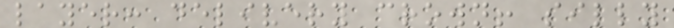layer: delivery crown! silly
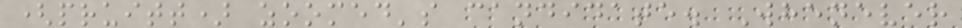(pruitt) zoomed's candidate. Whenever
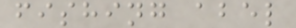fishing abel
